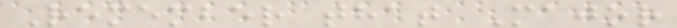Remember that Major
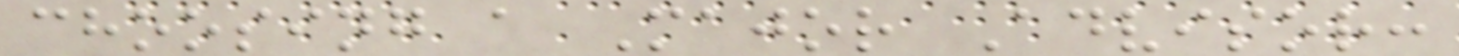choosing a Major Advisor:
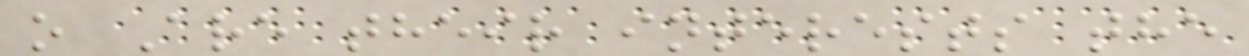o Are their interests the
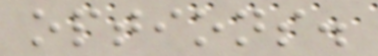options.
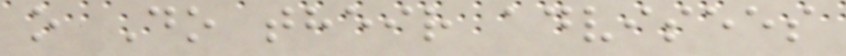o Do their advisees
